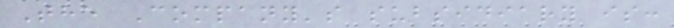The Company's subsidiary is:
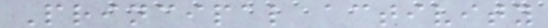Principal activity
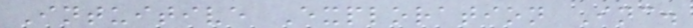Intuitive Exploration Inc.
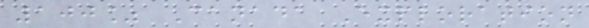100% Canada Exploration
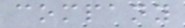company
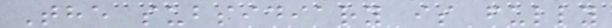The subsidiary is fully
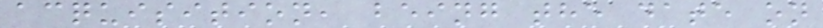acquisition, being the date on
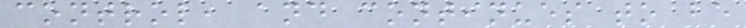control, and continues to be
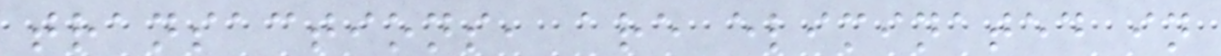transactions, are eliminated in
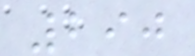290
